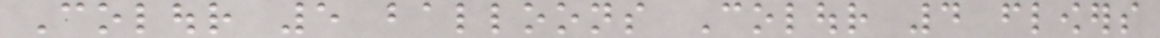Colour 5 balloons Colour 4 flowers
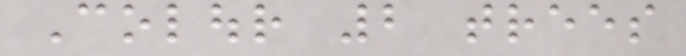Colour 2 trees
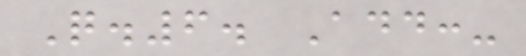Q.6. Add:-
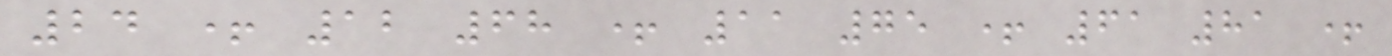24 + 12 68 + 11 75 + 61 81 +
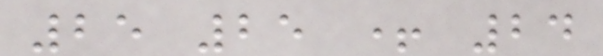25 25 + 24
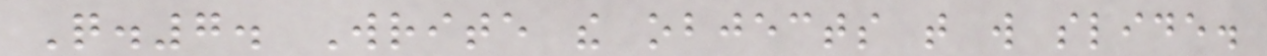Q.7. Write the objects that will slide.
